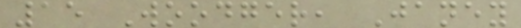15 Woodger, Janey
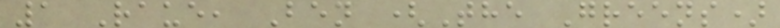1 Raue, Ben (The Greens)
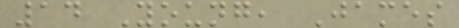14 Young, James
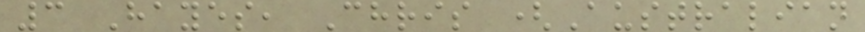3 Hayes, Chris (Australian
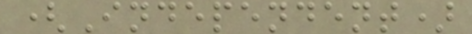(Independent)
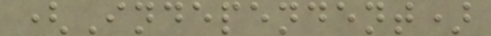(Independent)
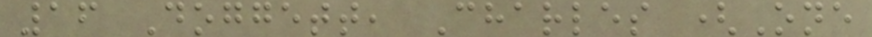16 Doggett, Charles (One
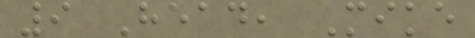9 Head, Mike
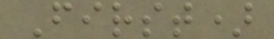First)
